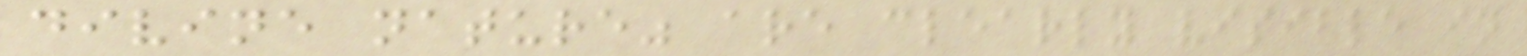divine nature" are clearly visible in
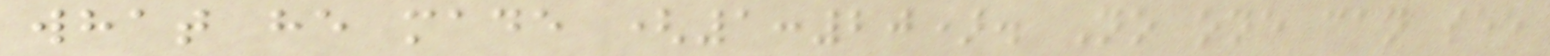what he made (1:20). No one can see
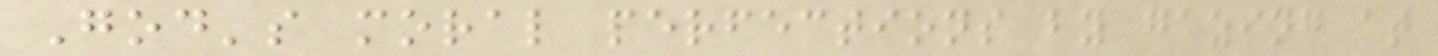God's moral perfections by gazing at
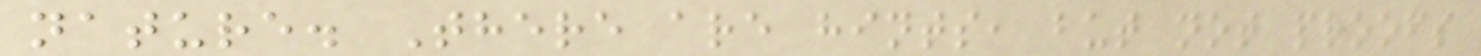nature. There are hints, but not proofs
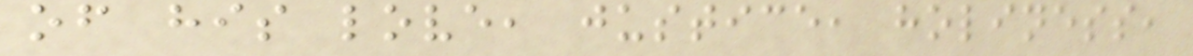of his love, justice, holiness,
